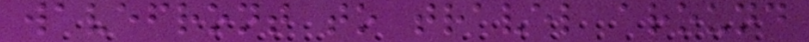wavefront to travel around
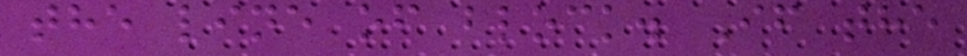the line of block. If the
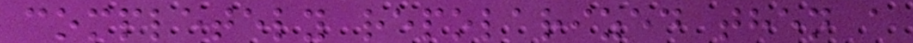completely repolarized then a
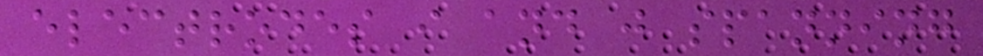electrodes i and j spanning
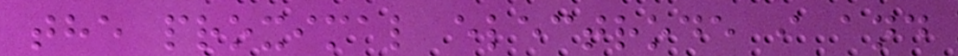the proximal electrode i and
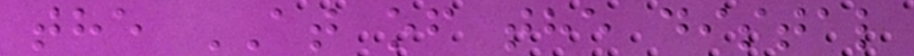the AT of the distal
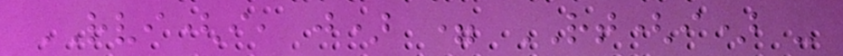RVI(i, j) = RT(i) -
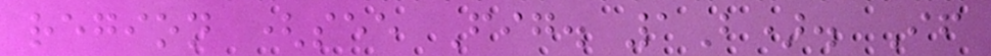region (see Fig. 1B). If
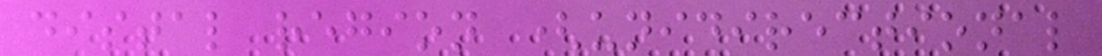distal region (unidirectional
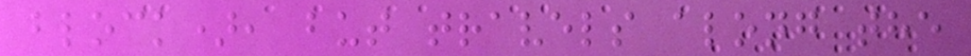block), but travels along the
